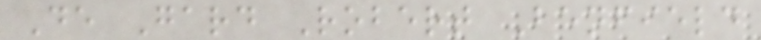De Gard Robert Benfield
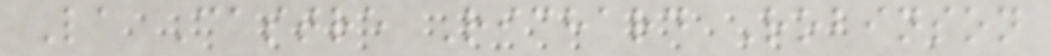La Castre Richard Robinson
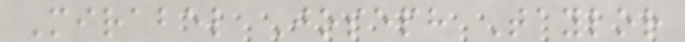Mirabel Joseph Taylor
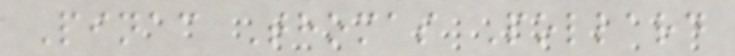Pinac Thomas Pollard
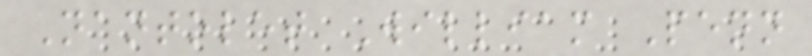Nantolet William Penn
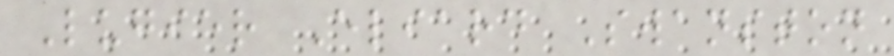Lugier Eliard Swanston
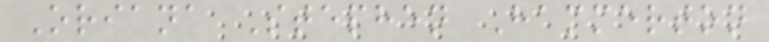Oriana Stephen Hammerton
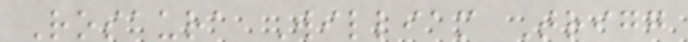Rosaura William Trigg
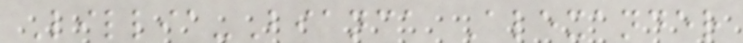Lillia-Bianca Alexander
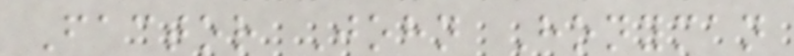Factor John Honyman
